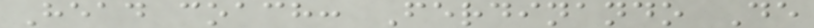Head coach: Ferdinando De
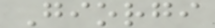Giorgi
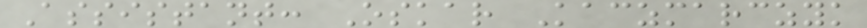Assistant: Oskar Kaczmarczyk
